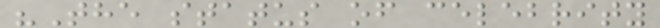"The status of celebrity
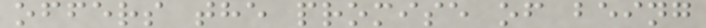offers the promise of being
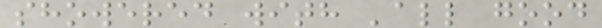showered with 'all good
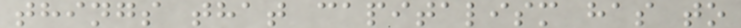things that capitalism has to
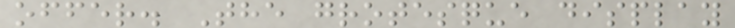offer. The grotesque display
